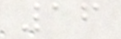16
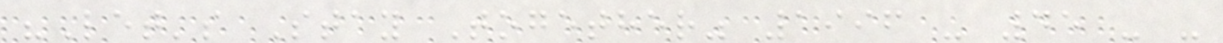"Let's Stay Together" 1996 - 45 - -
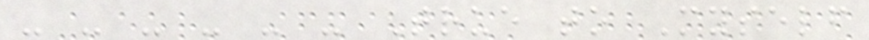- - - - - - True to Myself
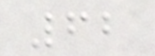62
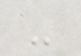-
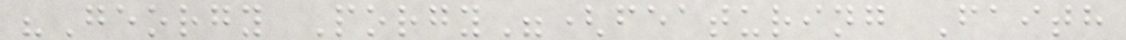"Georgy Porgy"(featuring Faith
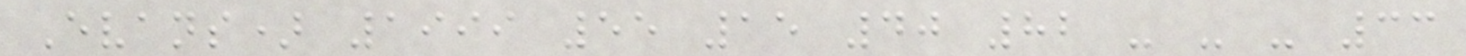Evans) 1999 55 15 40 82 - - - 33
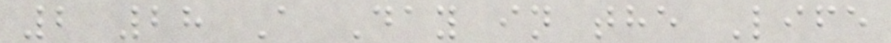2 28 A Day in the Life
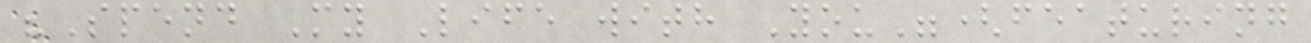"Spend My Life with You"(featuring
